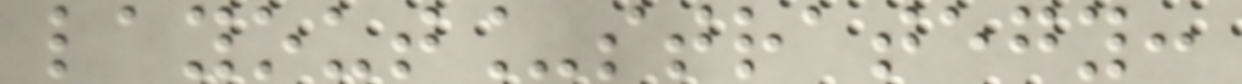layout_strategy:
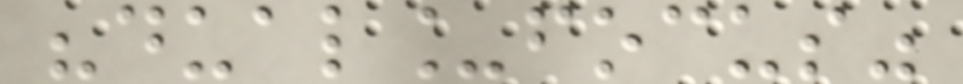"dual_focus"
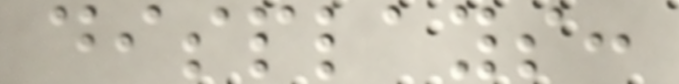displays:
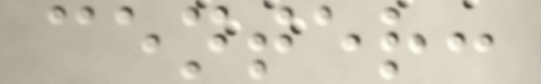center:
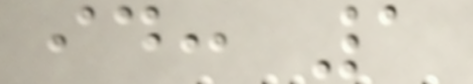id: 1
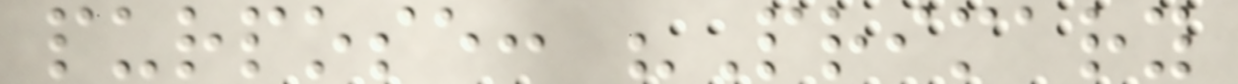purpose: "Primary
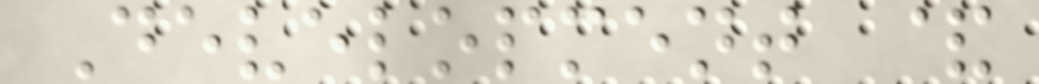Development &
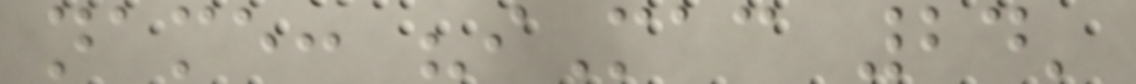name: "iMac 24'
